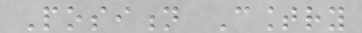Position Country
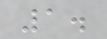1.
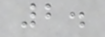2.
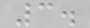3.
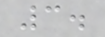3.
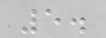5.
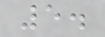5.
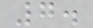7.
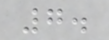7.
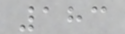183
